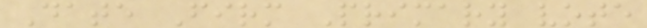Date Firm Primary vote
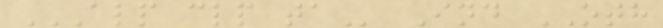ALP CLP TA Ind OTH
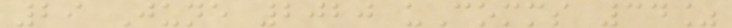29 June 2020 uComms 34%
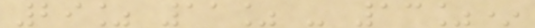29% 11% - 13%*
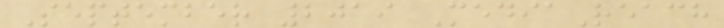September 2019 MediaReach
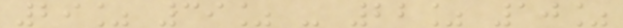29% 39% - 22% 10%
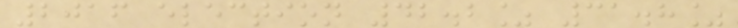2016 election 42.2% 31.8%
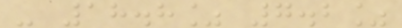- 18.8% 7.2%
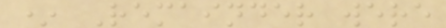* Remainder were
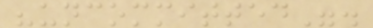"uncommitted".
